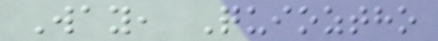Way, Quioztho
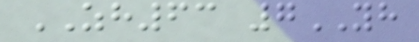ZH63 7YH
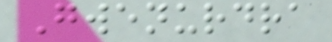Gwenurdra
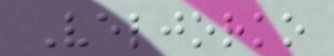Veljorko
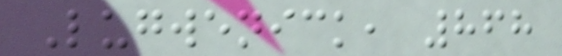Lugwenick, 868
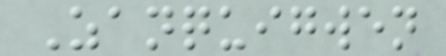Zanquigwen
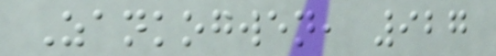Zankogwen, 927
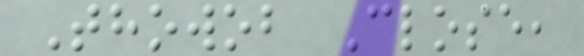Thowob Close,
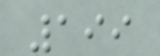199
